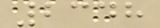2348
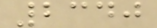2340
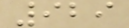929
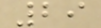29
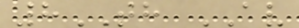8TH AV
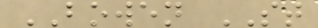BOWEN ST
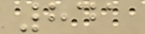841
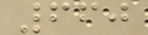660
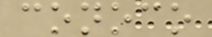conoco
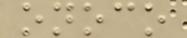onoco
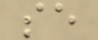se
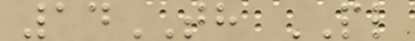14TH PL
